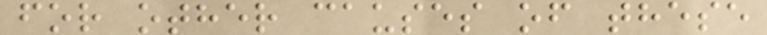for other causes of these
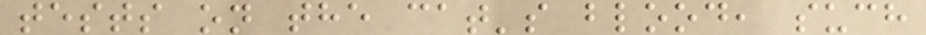tests on the cat's blood, such
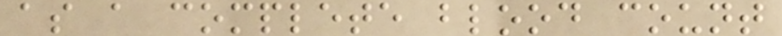as a complete blood count
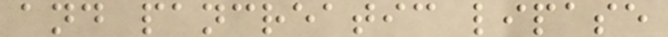and pancreatic lipase
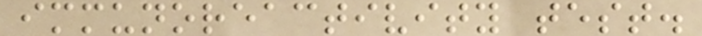immunoreactivity test.
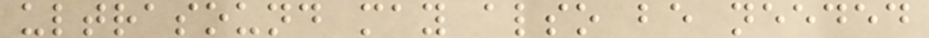ultrasound may also be needed
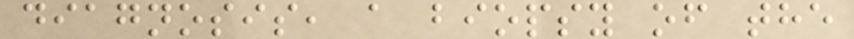diagnosis, a biopsy of the
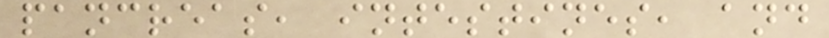pancreas, intestines, and
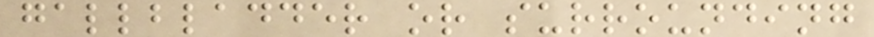gallbladder or surrounding
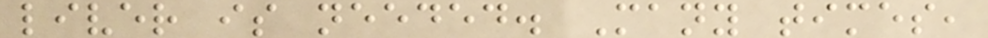liver is needed. Many times,
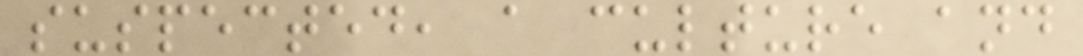suspected, a culture and
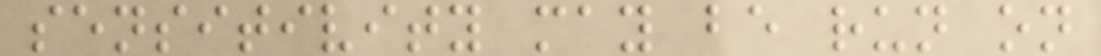sensitivity may be run on
